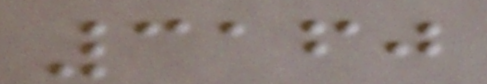3160
